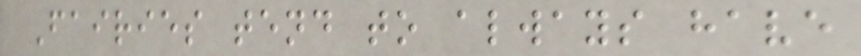Fairies tend to always have
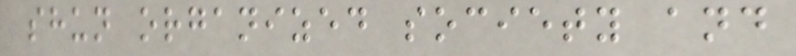shun organized society and
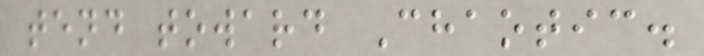tend toward Chaotic.
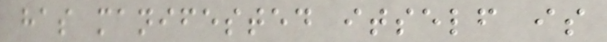has manifested itself is
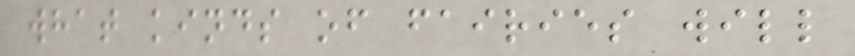what kinds of fairies will
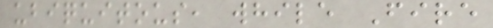ubiquitous, while Fire
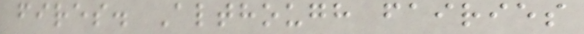fires. Although fairies
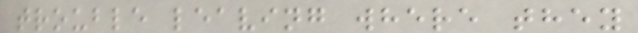trouble leaving where they
